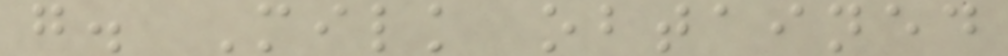g. Milk obtained
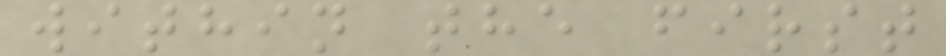within the first
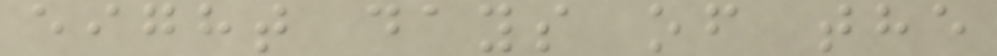eight days of the
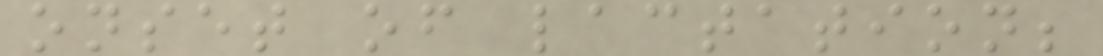onset of lactation;
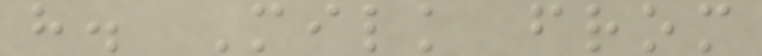h. Milk from
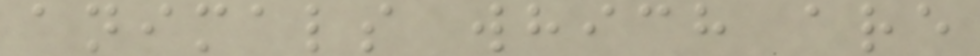animals which are
